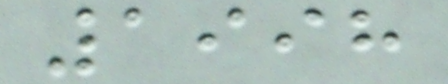1998
